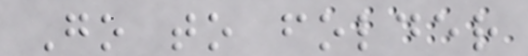Go to folder
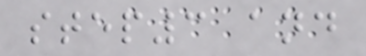step3 and
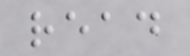read
